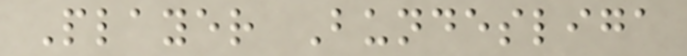Player Bundesliga
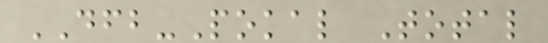DFB-Pokal Total
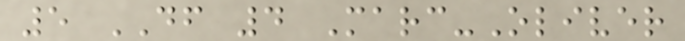5 DF 4 Marc-Oliver
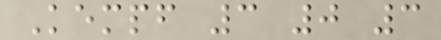Kempf 3 0 3
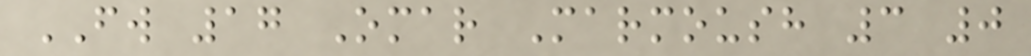FW 17 Omar Marmoush 3 0
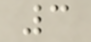3
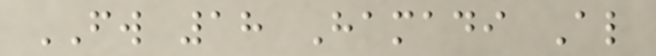FW 18 Hamadi Al
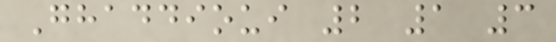Ghaddioui 2 1 3
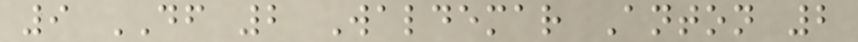9 DF 2 Waldemar Anton 2
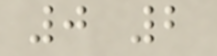0 2
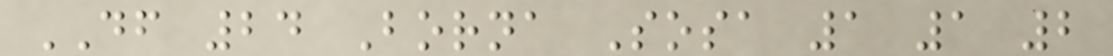DF 24 Borna Sosa 1 1 2
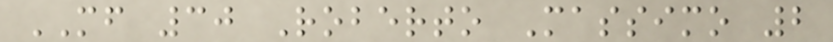MF 30 Roberto Massimo 2
